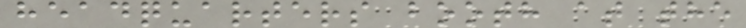headquarters booth at the
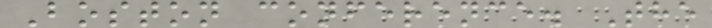Boston conference. The
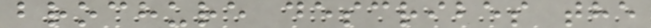brochure describes the
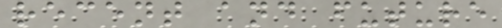recent and future
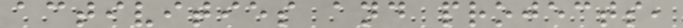activities and projects,
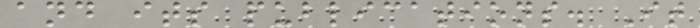and its publications. It
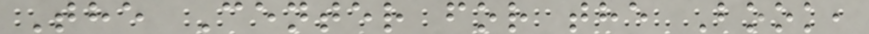The Center for the Book,
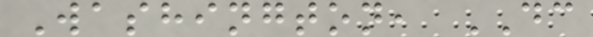Washington, DC
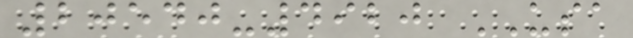20540-4920 USA
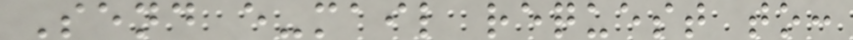Send e-mail request to:
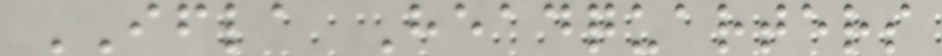IFLA Headquarters
